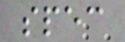spec
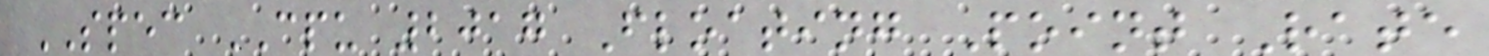SPEC CPU 2017 Floating Point Rate
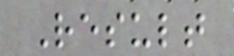Result
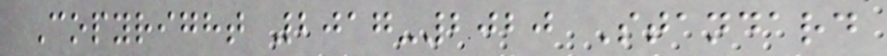Copyright 2017-2020 Standard
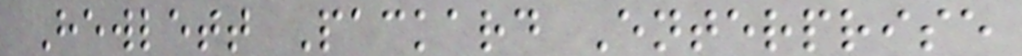Hewlett Packard Enterprise
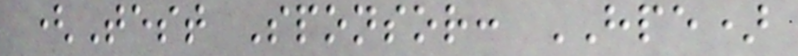(Test Sponsor: HPE)
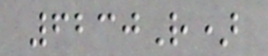6230R)
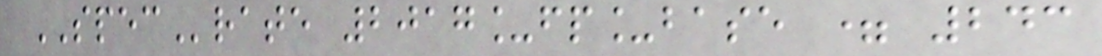SPECrate 2017_fp_base = 243
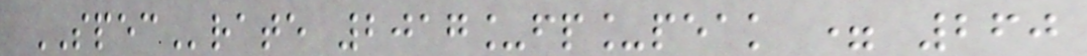SPECrate 2017_fp_peak = 260
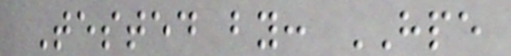Tested by: HPE
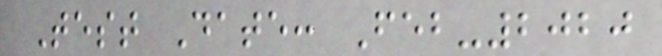Test Date: Feb-2020
